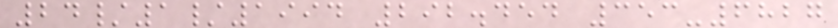24/1/1994 292.454 353-6827
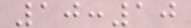10:10
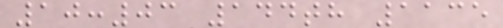10:03 144th 1135
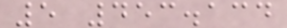5 453.134
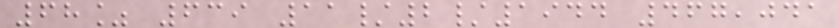68% 639 11/2/1944 467,041
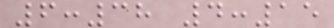6:38 4:15
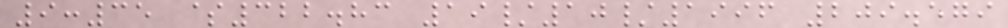9:35 $322.83 19/10/1996 209.579
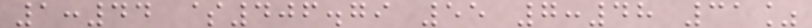1:44 $406.79 55 7:48 31%
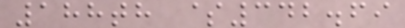188th $342.69
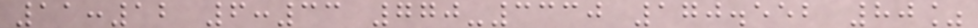11:12 6:33 770-3330 170.552 80%
